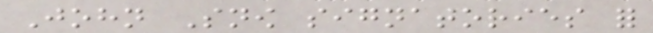John Snow signatories for
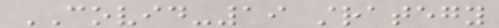COVID-19 strategy
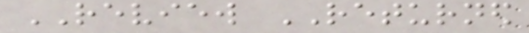REVIEW RETURNED
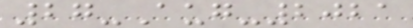27-Aug-2021
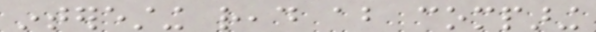interesting read about comparing
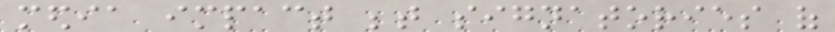media impact between signatories of
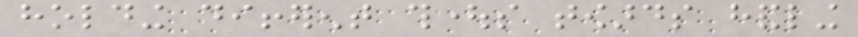holding different thoughts towards handling
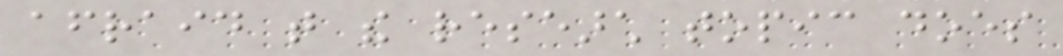afraid that the research topic does
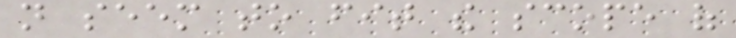not seem to fit the scope of
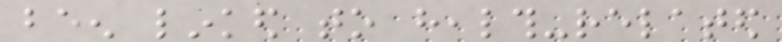been linked to health-related
